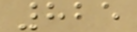825
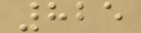825
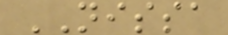NISSA
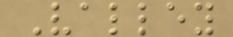Valley
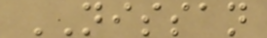NISSAN
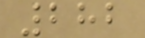282
